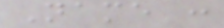Name :
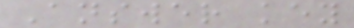Answer key
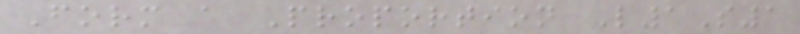Form a Proportion L1S1
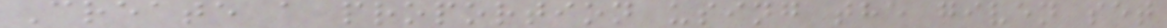Create a proportion using the given set
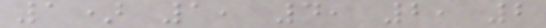1) 1, 4, 2, 2
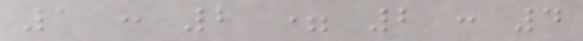1 : 2 = 2 : 4
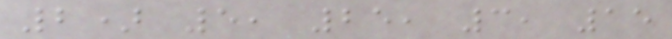2) 5, 25, 3, 15
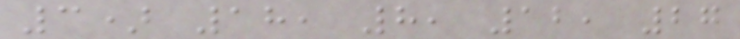3) 18, 8, 12, 27
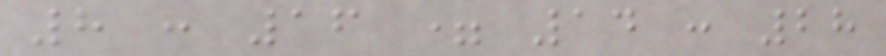8 : 16 = 14 : 28
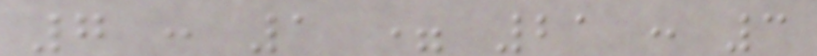7 : 1 = 21 : 3
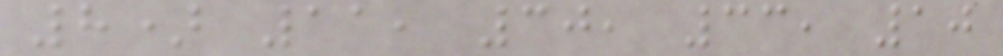8) 11, 30, 33, 10
